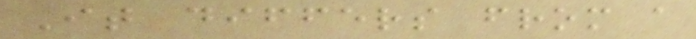It differs from a
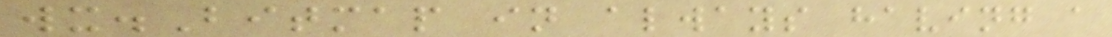wx.Bitmap in always having a
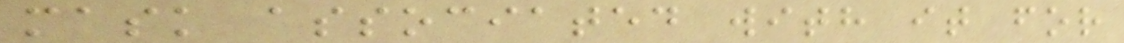mask associated with it for
